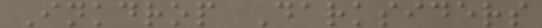Inkdrop Darksiders
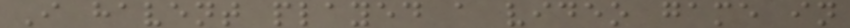I havent played a video game in
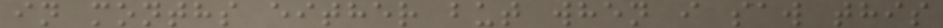in months either but when i saw this
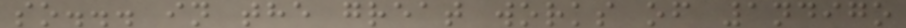so... in the great works of 1ndigo
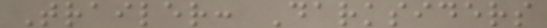Trailer: Darksiders
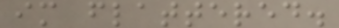im flattered.
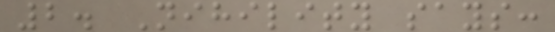2. Nihility says:
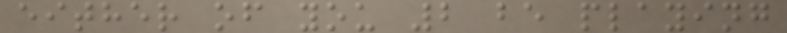either of you 2 be playing
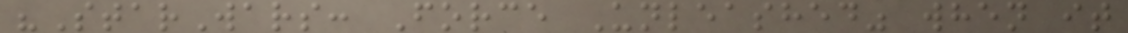"StarWars: Force Unleashed" when it
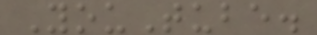YouTube.
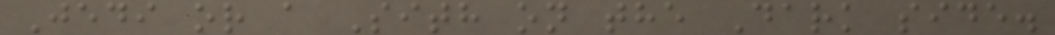Jedi or a Sith on the Dark side.
